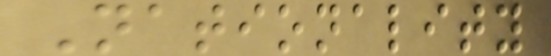Nationality
